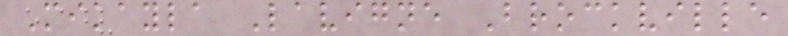Mikayla Lavigne Brockville
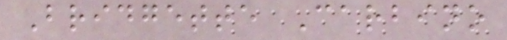Bridgette Carbino
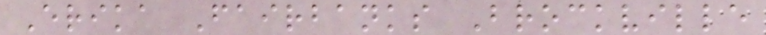Erika Fairbanks Brockville
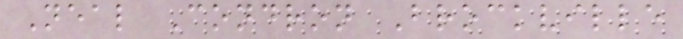Neal Condron Brockville
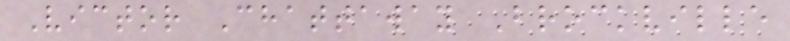Victor Chattaway Brockville
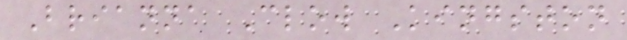Brianna Clow Kingston
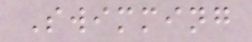Swimming
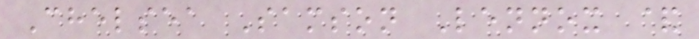Chelsea Samson Lennox &
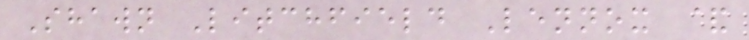Shawn Litchfield Lennox &
